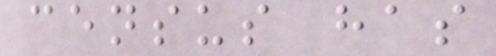census has
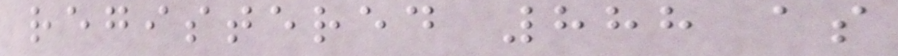registered 888 as
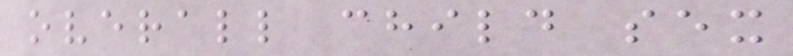overall child sex
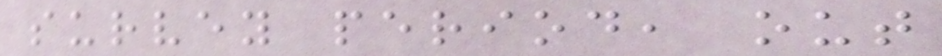survey period, out
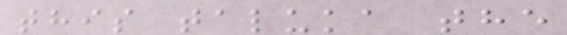this taluka the
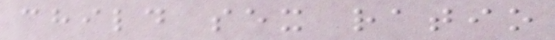child sex ratio
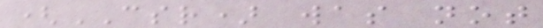(CSR) was not
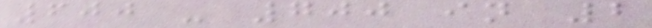600 - 700 in 2
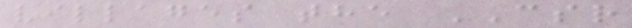villages the CSR
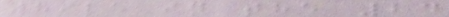while in the 24
